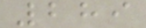289
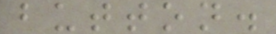button.
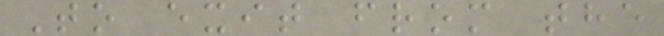To exit from the
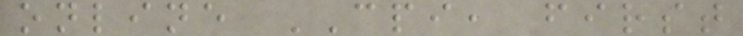online CPI, first
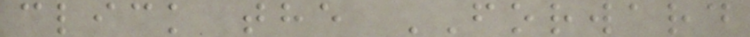click the FORWARD
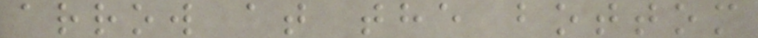arrow at the bottom
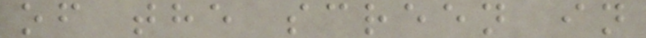of the screen in
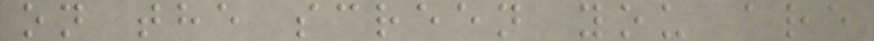on the screen you are
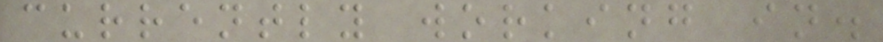currently working in.
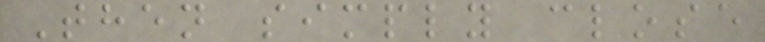Then simply close
